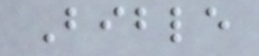Bible
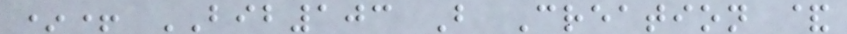*+ BIB103 B Creation &
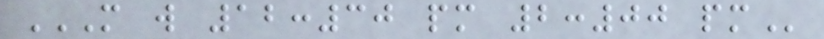M W 12:30 PM 2:00 PM
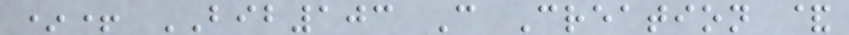*+ BIB103 C Creation &
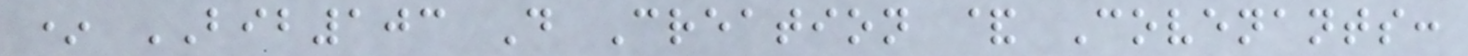* BIB103 D Creation & Covenants:
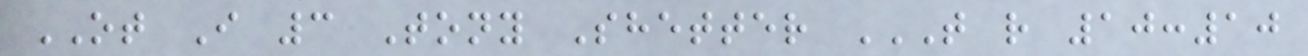OT I 3 Tony Shetter T R 10:10
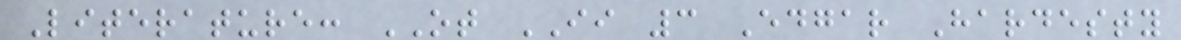Literature: OT II 3 Edgar Hardesty
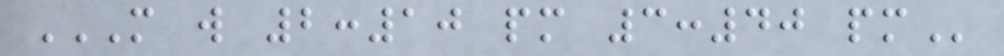M W 2:10 PM 3:40 PM
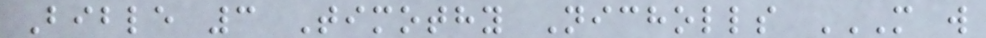Bible 3 Timothy Nicholls M W
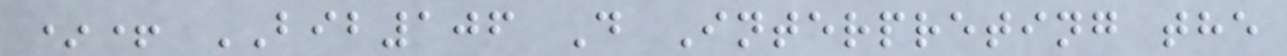*+ BIB106 D Interpreting the
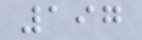197
